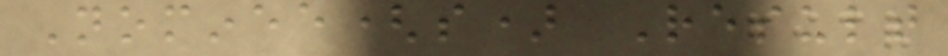Nominee(s) Result
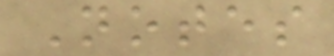Notes
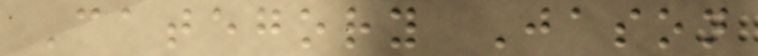Category Jason
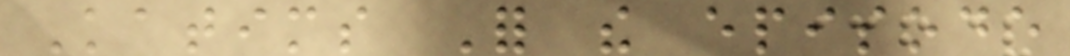Katims For the episode
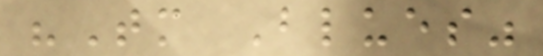"Tomorrow Blues"
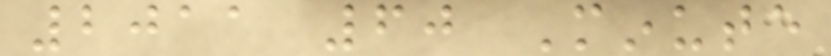2011 60 Minute
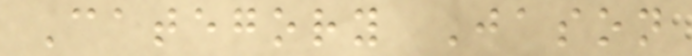Category Jason
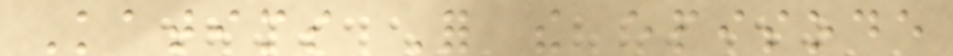Katims For the episode
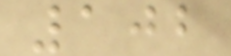102
